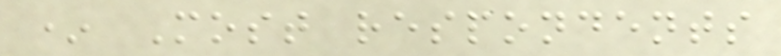* Most respondents
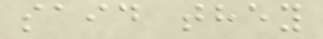said they
